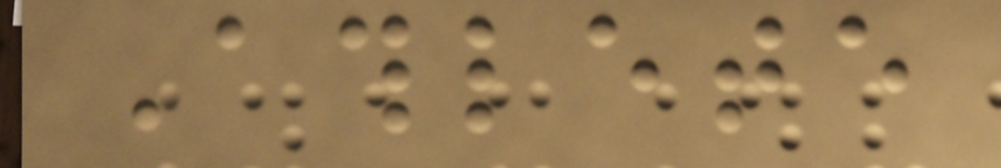Athlete
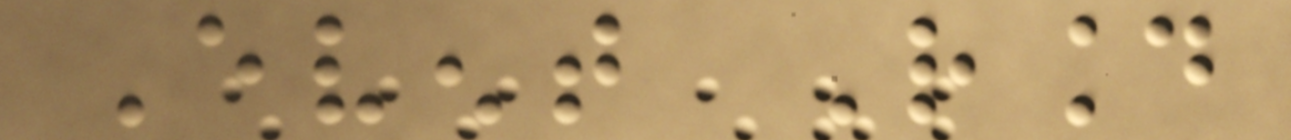Event Round
